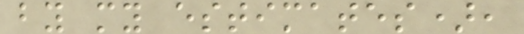by my estimates),
